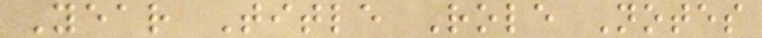Year Title Role Notes
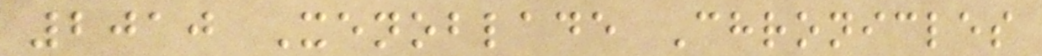2010 Xenoblade Chronicles
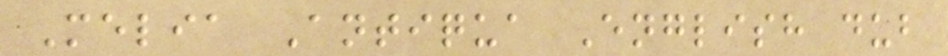Melia Antiqua English dub
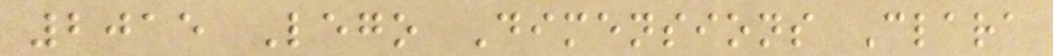2015 Lego Dimensions Clara
